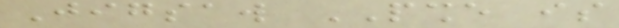Jigsaw PSHE is
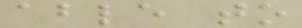able to
